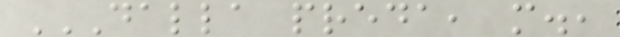DALLA PREDA, M.,
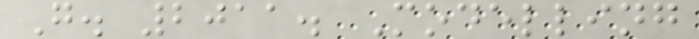G. 2011. Modelling
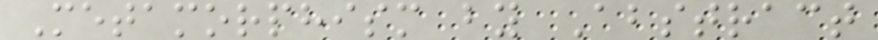Metamorphism by Abstract
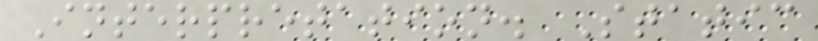Interpretation. Static
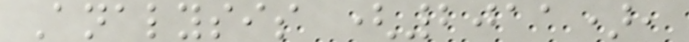Analysis (2011),
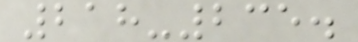218-235.
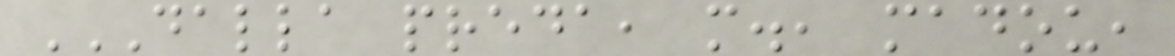DALLA PREDA, M., MADOU,
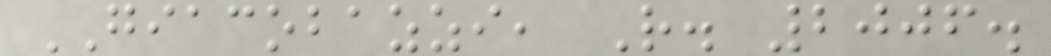GIACOBAZZI, R. 2006.
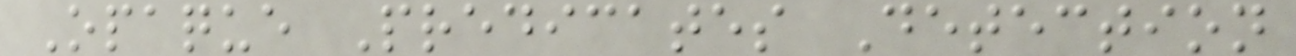Opaque Predicates Detection
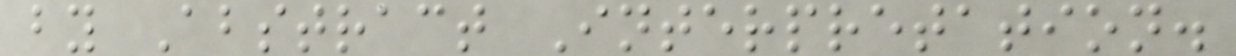by Abstract Interpretation.
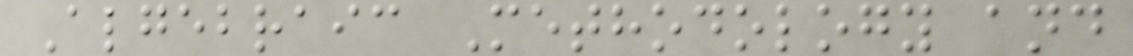Algebraic Methodology and
